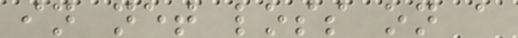in net loss on a
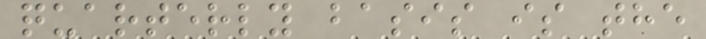quarterly basis is the
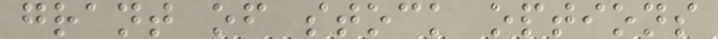grant of stock options
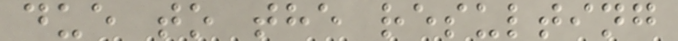due to the resulting
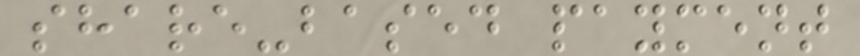share-based payment
